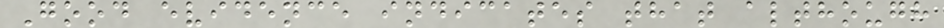Good evidence indicates that although
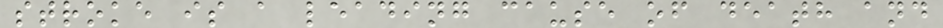stroke is a leading cause of death and
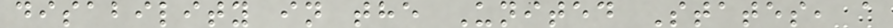disability in the United States, a
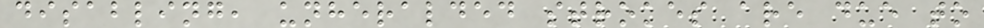disabling, unheralded strokes are due to
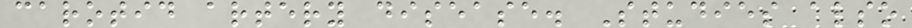carotid artery disease. Studies also
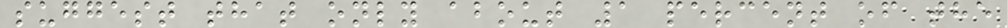suggest that only about 1 percent of the
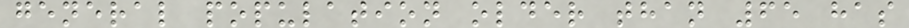general population older than 65 has
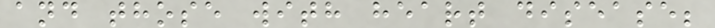and those with heart disease;
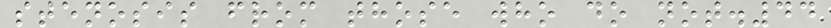stenosis from those who do not.44
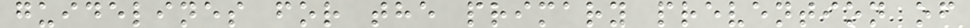guidelines for the primary prevention of
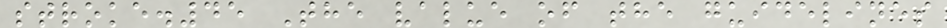stroke.45 The value of the guidelines
